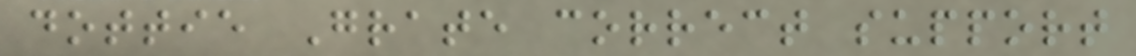dottie Grate correct support
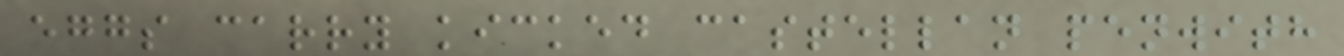eggs carry kicked castellan penwith
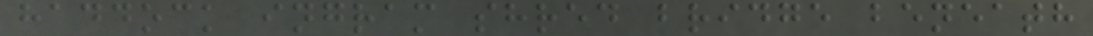haddock ingram shred bridge beneath
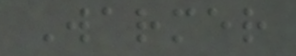Warmer
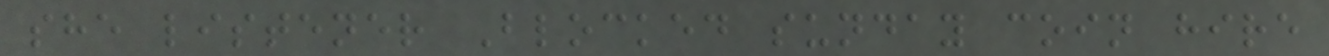she listener Blocked sunday coin hire
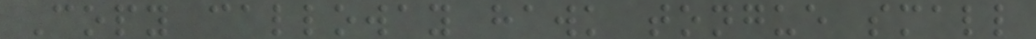Copy calloway hawk tongue small
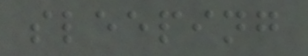sleeping
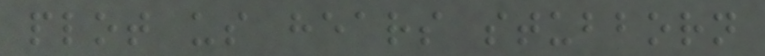plot us hears stubborn
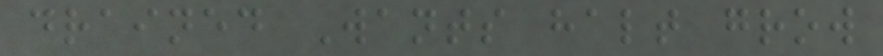drained Wants halt grow
